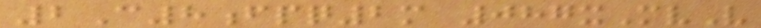2C8fpq2m 087xMvV
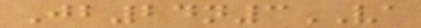Jb24n3VA
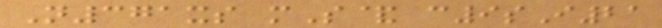N371xs mS& c9sI21
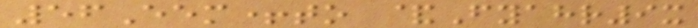56Eem+to &Fyahr9x
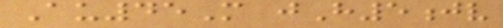Au45M jH5jv
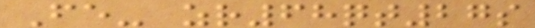Fe- zr68qt27s
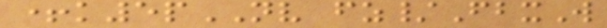+k5pNV fz/FbxW
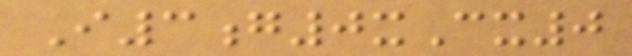I3g0xCx0
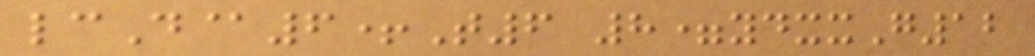lcD@6+T6 8=ydxxG12
